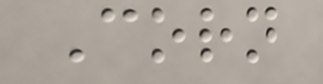Corn
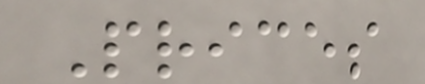Prices
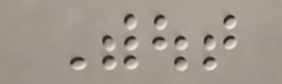Without
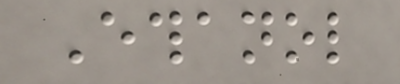Ethanol
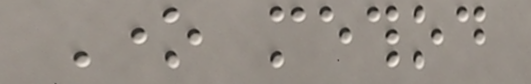One method
